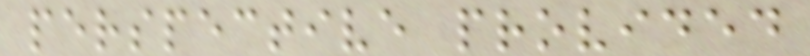perspective provided
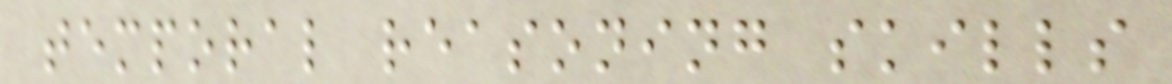temporal reasoning skills
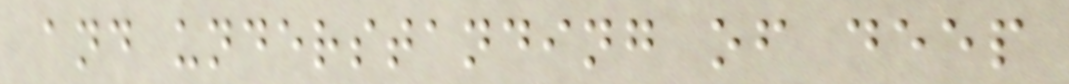and understanding of deep
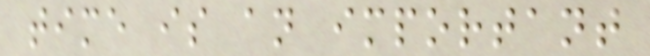time is an important
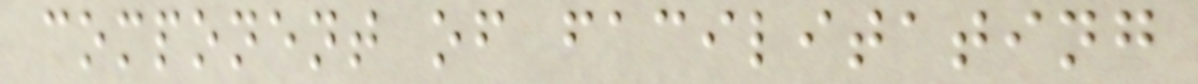component of facilitating
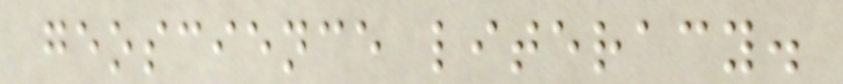geoscience literacy.
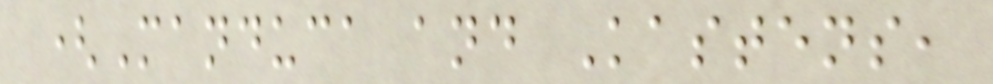(Manduca and Kastens,
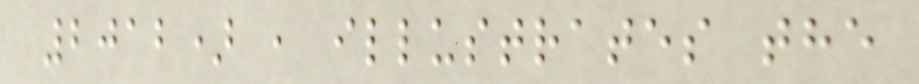2012) , illustrates the
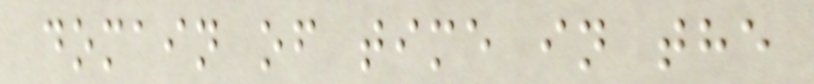domain of time in the
